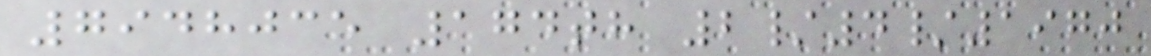7948035 174th 2/4/1970
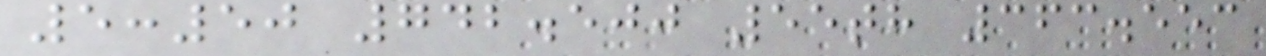5:50 742.500 55th 363.553
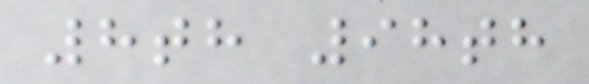8th 98th
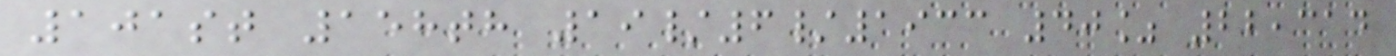101st 158th 19/6/1933 40% 22,314
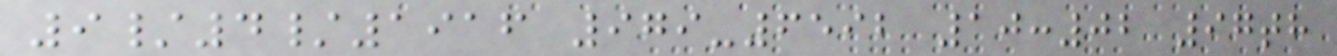9/4/1916 979-6592 10:02 97th
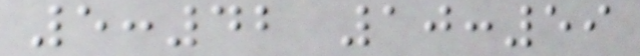5:42 10:59
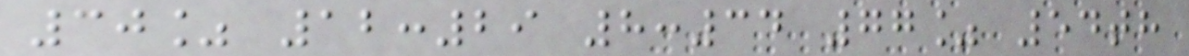30% 12:29 8:34 77% 54th
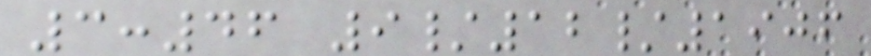3:46 9/12/1906
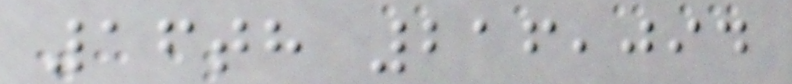16th 216,094
